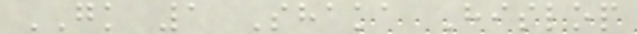GK 1 Shaka Hislop
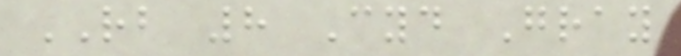RB 8 Cyd Gray
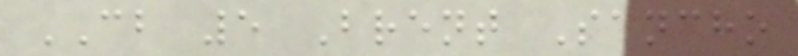CB 5 Brent Sancho
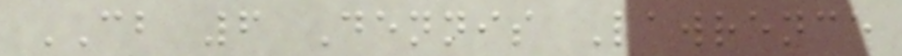CB 6 Dennis Lawrence
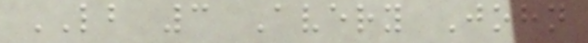LB 3 Avery John
